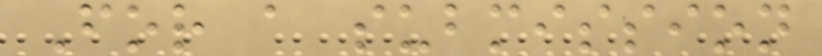For a submission
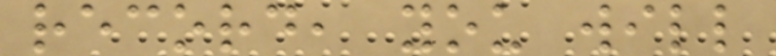record, you will
